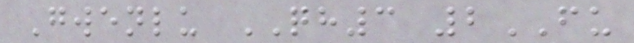Gwenlu QH3 2FU
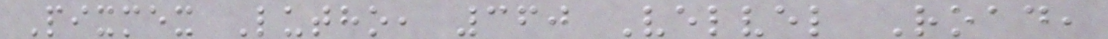Pixmex Lutho, 360 Velvel Road,
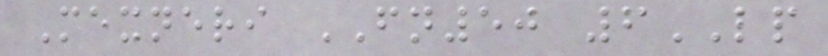Mexneri FN50 6LP
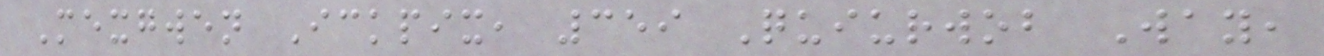Mexgwen Ickpix, 359 Quiurwob Way,
